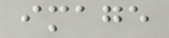image
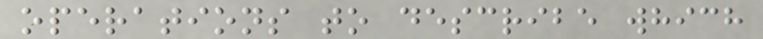operations to describe which
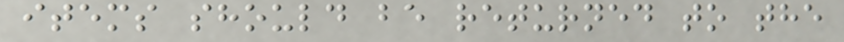items should be returned to the
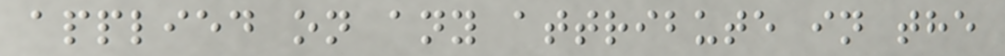applied on any attribute in the
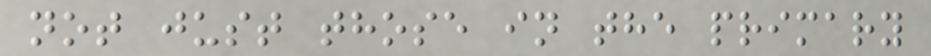not just those in the primary
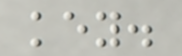key.
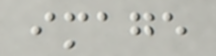image
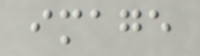image
